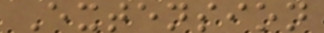Extension
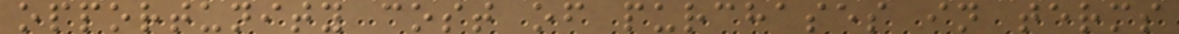opportunity cost of purchases in terms
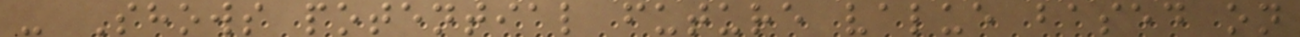- Shows potential future value based on
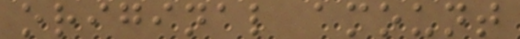original amount
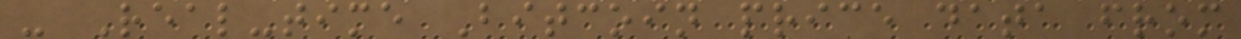- Real-time Bitcoin price data from
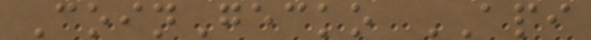CoinGecko API
